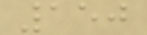150
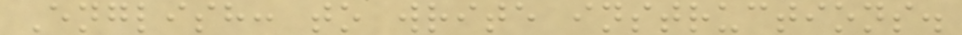English: to write instructions.
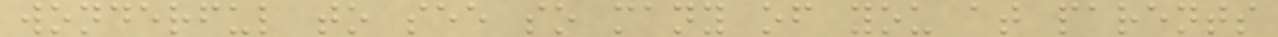wonderful to see so many of you at parents
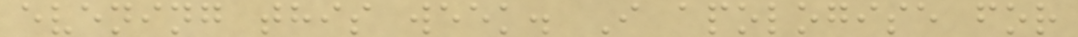evening this week. I apologise for
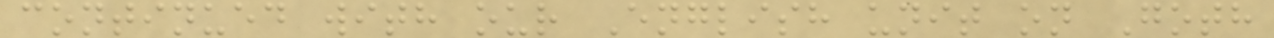continued with our English unit on Goth
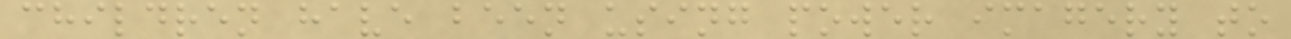children have been using power imagery to
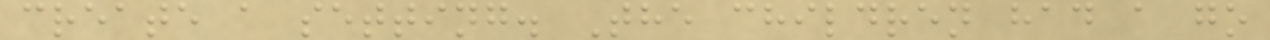create a setting. The children had a go
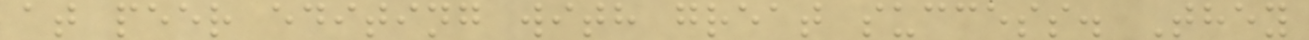at peer editing with great success. They
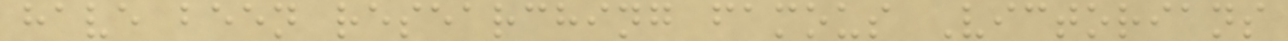have been researching famous Victorians
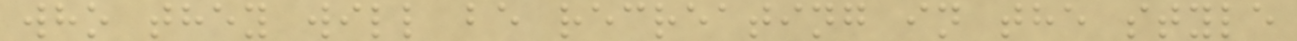who they will be recreating in the style
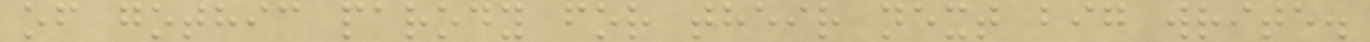of gothic parody for their next big write.
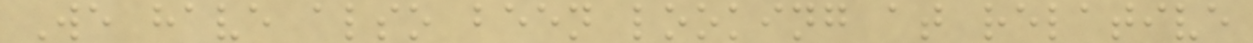We have also been looking at relative
